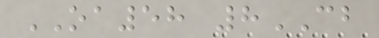OA58 8CB
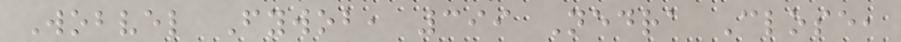Wobvel Fywob, 399 Nedra Close,
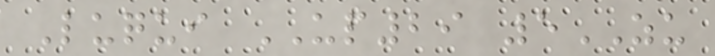Luqui UP29 5ZU
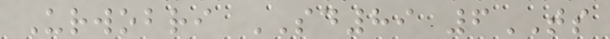Urwobri SD89 6TS
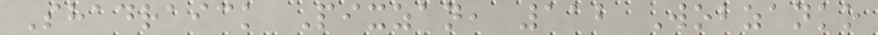Shadraick Pixzan, 112 Wobzanko
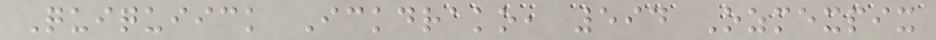Quiquiick Ickdrako, 594 Ozmexpix
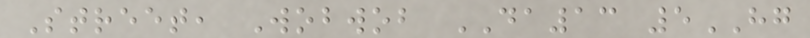Street, Wobwob DA13 5HG
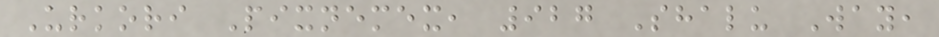Urkori Pixnemex, 927 Shalu Way,
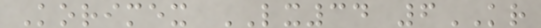Korimex LX34 6KR
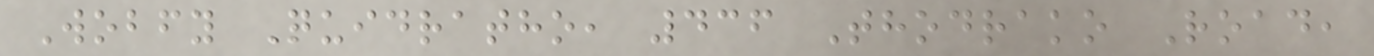Wobfy Quidratho, 436 Thodrako Road,
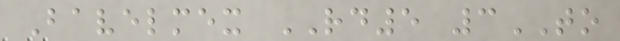Bavelmex RD5 3TO
